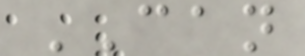CAN
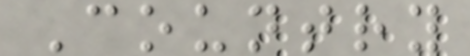Country
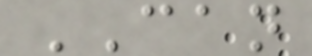CAN
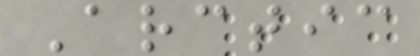Arctic
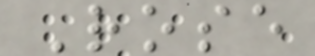Rose
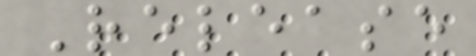Release
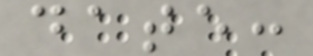date:
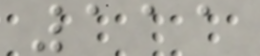111
